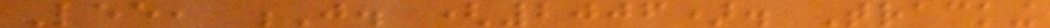Lee, J. (2006). Tracking
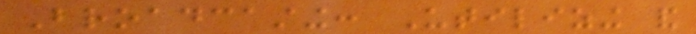Broadcasting: Utilizing and
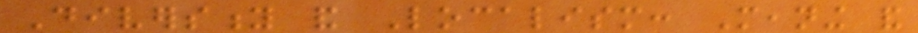Diversity and Localism: Meaning and
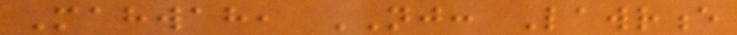Mahwah, NJ: Lawrence
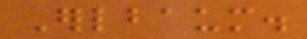Erlbaum.
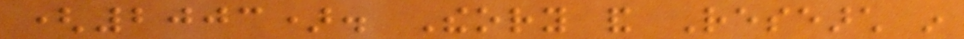(2003). Theory and Research in
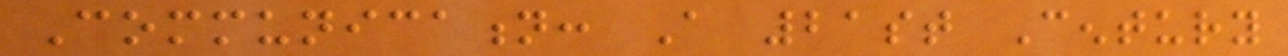Communication: A 21st Century
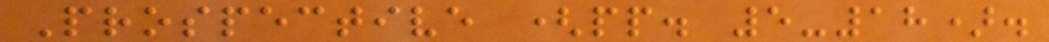Prospective (pp. 5-18).
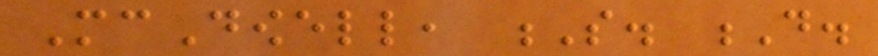McDowell, S. D.
